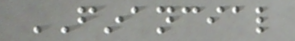FINANCIAL
